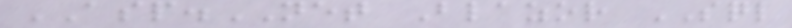ASP.NET Blazor SQL
